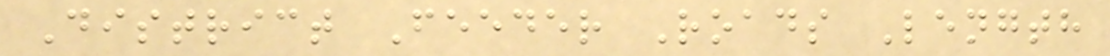District Feeder Roads Length
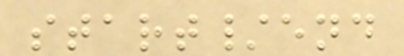start/end
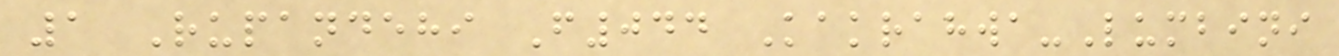1 Rupandehi F044 Kakrahwa-Lumbini
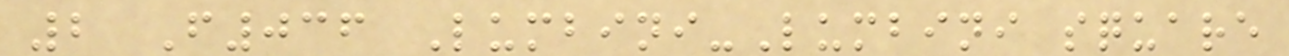2 F036 Lumbini-Lumbini square
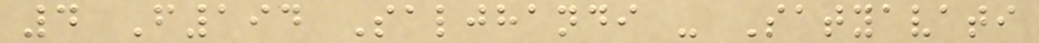4 F194 Saljhandi - Satyavati
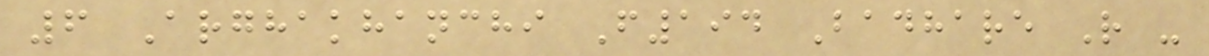6 Arghakhanchi F194 Badhare R -
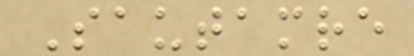Sautamre
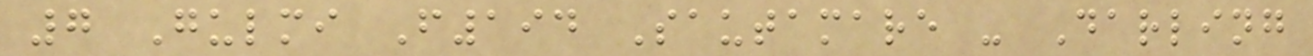7 Gulmi F194 Sautamare - Darling
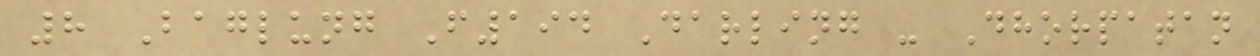8 Baglung F194 Darling - Dhorpatan
